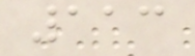113
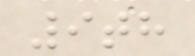9th
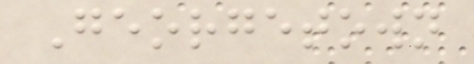Georgetown
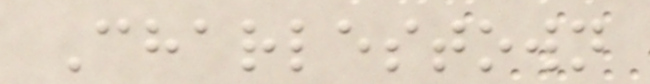Charlestown
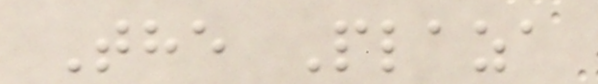The Plaza
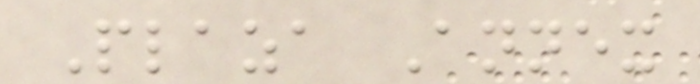Plaza Annex
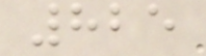825
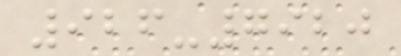926-7920
